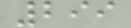299
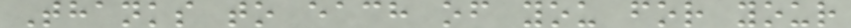Thanks to each of you for your
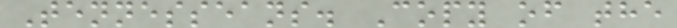Tennesseans. Copy of the
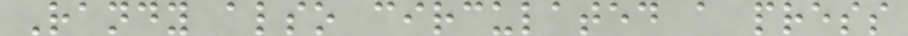Randy also circulated a press
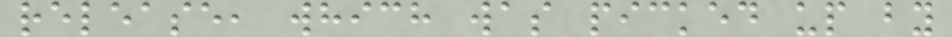release, which was picked up by
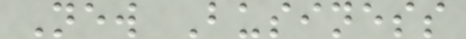New Business
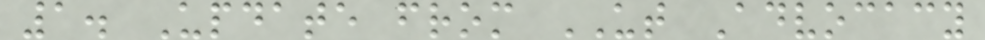1. Update from UT Advocacy
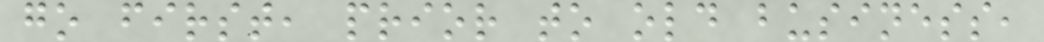go first, prior to old business,
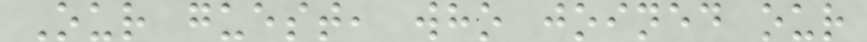Our guest, who joined our
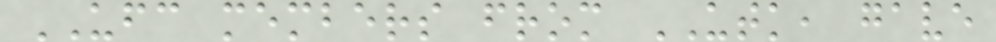UFC members from UTK, gave
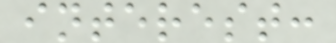interest:
